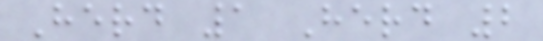Herd 1 Herd 2
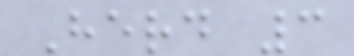Herd 3
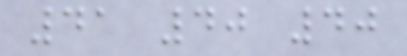41 40 40
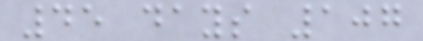45 days 107
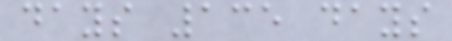days 135 days
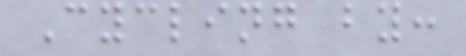Cycling by:
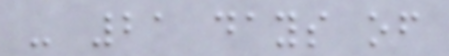- 21 days of
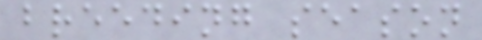breeding season
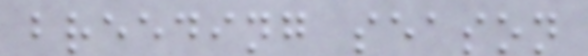breeding season
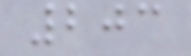203
